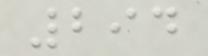294
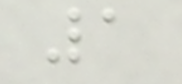1
